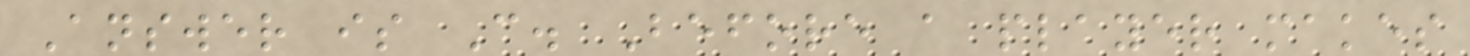Answer is C. Before a player makes
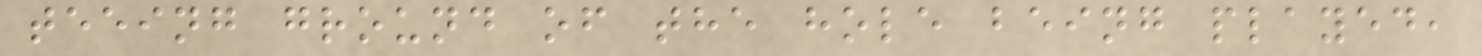teeing ground of the hole being played,
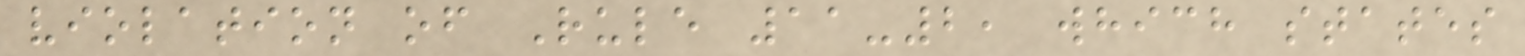violation of Rule 11-2, which states
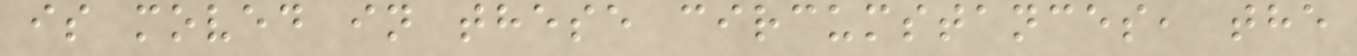is moved in these circumstances, the
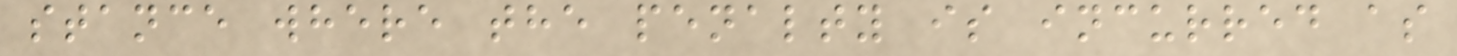stance where the penalty is incurred as
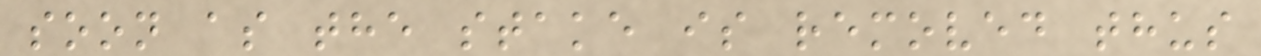soon as the stake is removed thus
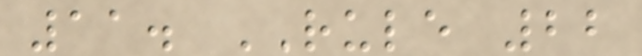11. RULE 22
